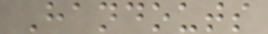Handouts
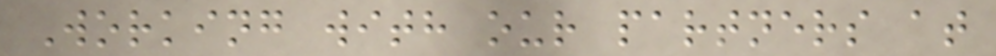Working with our partners at
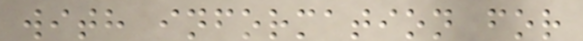with information for
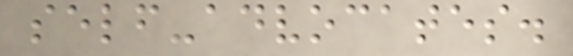self-advocates.
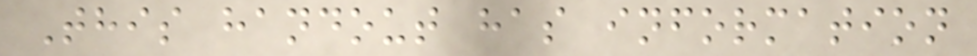This handout has information
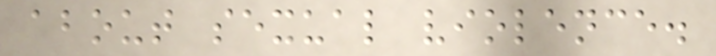about sexual violence.
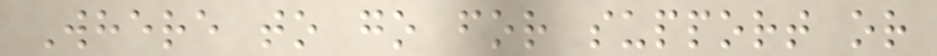Where to go for support or
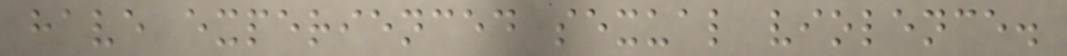have experienced sexual violence.
